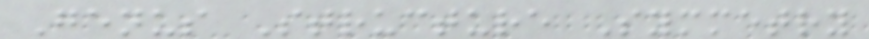Genus Structure Symmetry
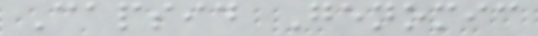Capsid Genomic
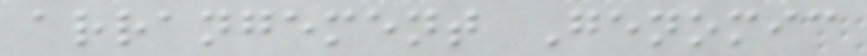arrangement Genomic
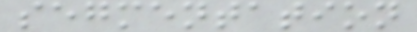segmentation
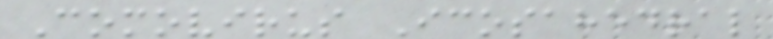Comovirus Icosahedral
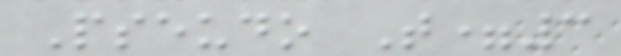Pseudo T=3
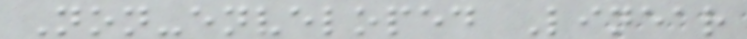Non-enveloped Linear
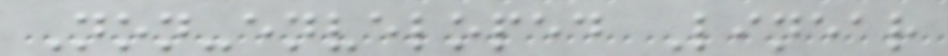Non-enveloped Linear
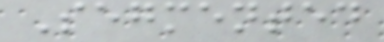Segmented
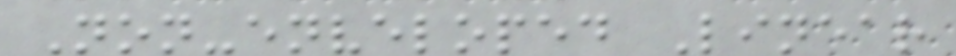Non-enveloped Linear
